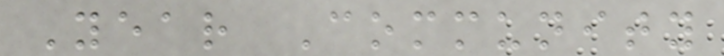Year Community
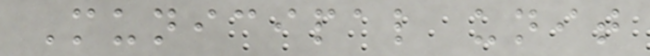Municipal unit
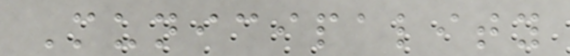Municipality
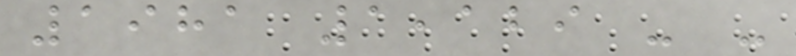1981 1,129 - -
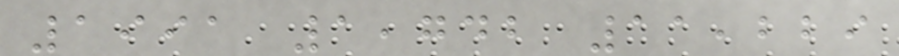1991 1,742 11,229
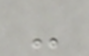-
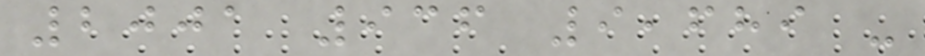2001 936 9,689 -
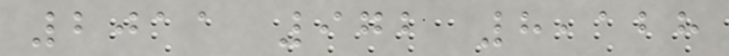2011 972 8,128
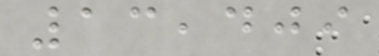13,409
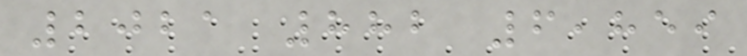2021 882 6,859
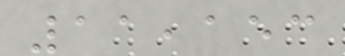11,153
